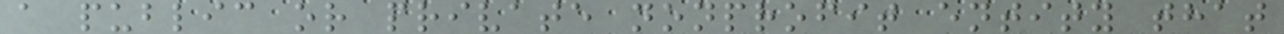a public or private nonprofit entity that
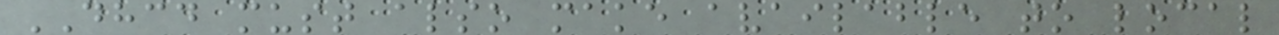DHCD must also make available to local
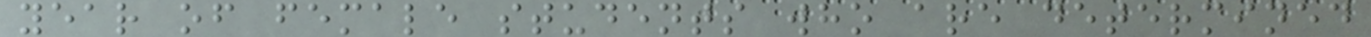year of female students who are determined
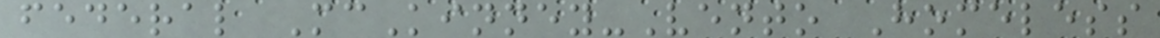federal McKinney-Vento Homeless
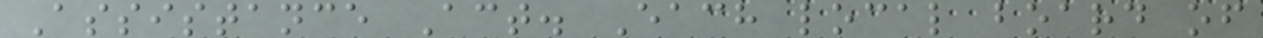Assistance Act. Each local board of
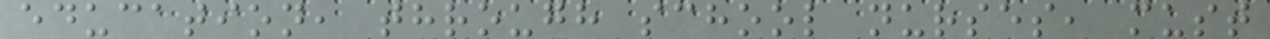education, through school nurses, must
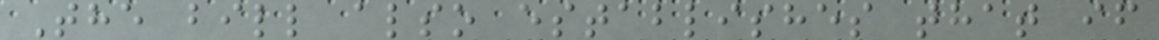The bill also establishes that if
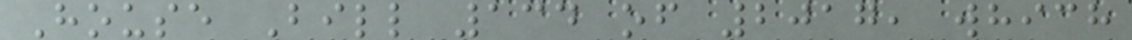House Bill 134 of 2017, which
